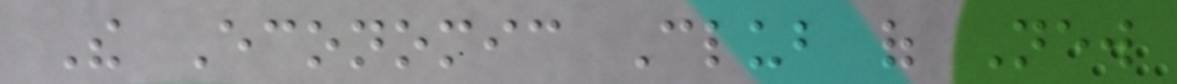The Economic Club of New
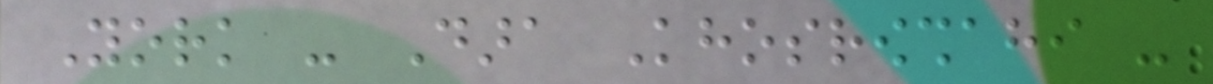York - Dara Khosrowshahi -
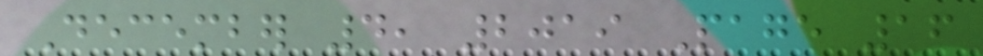December 4, 2019 Page 16
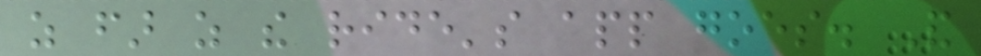as far as the ride's app goes. And
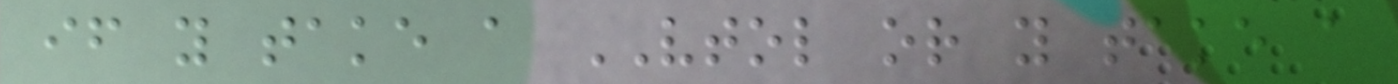if you take a VTOL or you take a
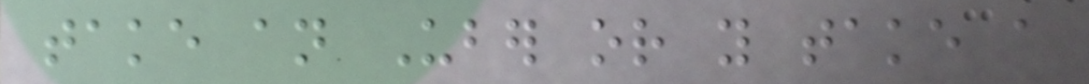take an Uber or you take a
